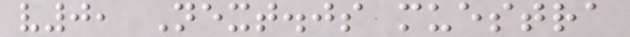v0, Next.js muestra
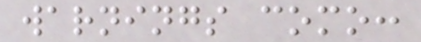warnings como:
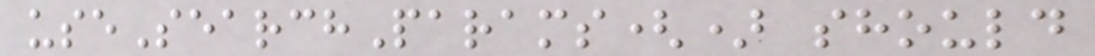useSearchParams() should
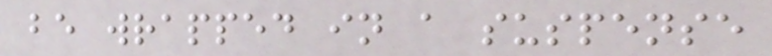be wrapped in a suspense
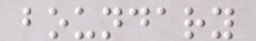boundary
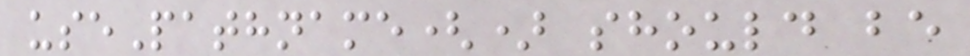usePathname() should be
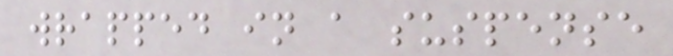wrapped in a suspense
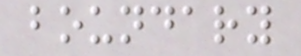boundary
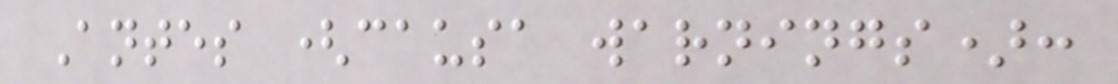Antes (causa warnings):
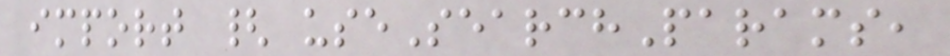import { useSearchParams,
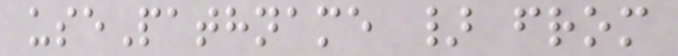usePathname } from
